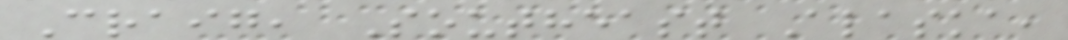Craig, Southeast Alaska,
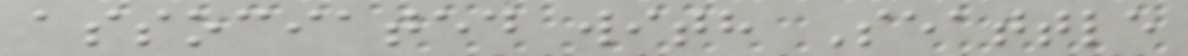associated with Seattle
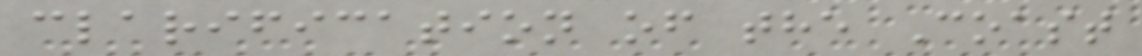clarification of the Coast
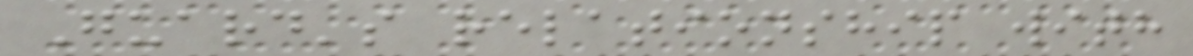Guard's relationship with
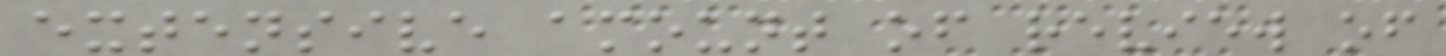extensive amount of review of
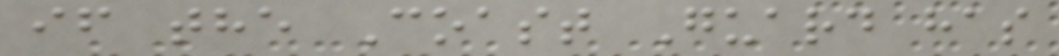if the Coast Guard has
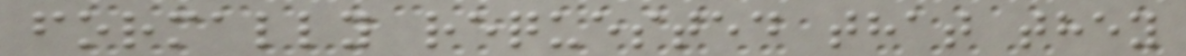formally requested that they
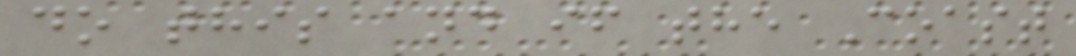do this and if the Coast
